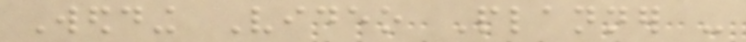Wedding Video Planner -
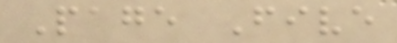Page Five
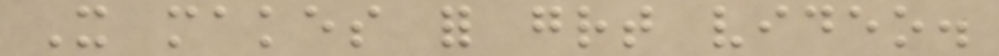It makes for great video.
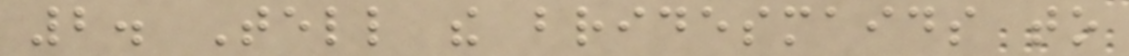2. Tell the bridesmaids to
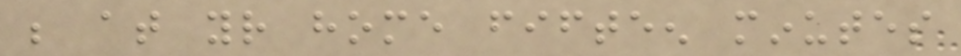be at your home fifteen minutes
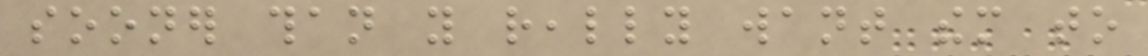sooner than you really want them to
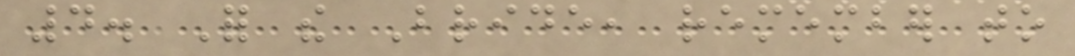4. For the Bride, remember to
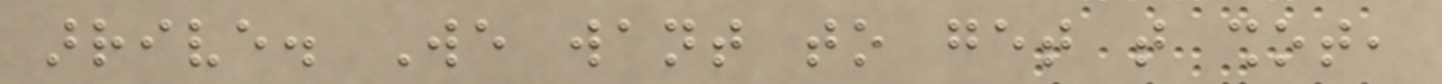arrive. We want to get that shot,
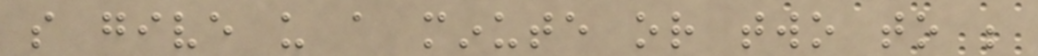so give us a minute or two to be
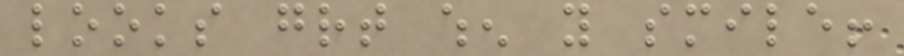looks great when you smile!
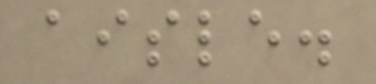aisle.
